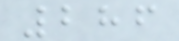286
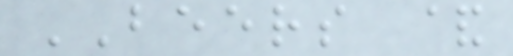BEERS &
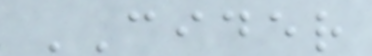CIDER
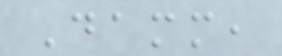Damm,
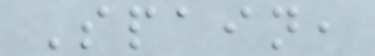Spain,
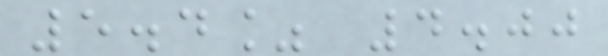5.4% 4.00
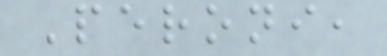Peroni,
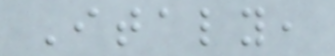Italy,
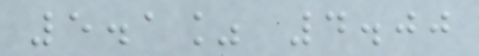5.1% 4.00
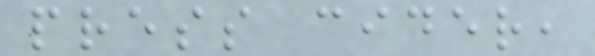press cider,
